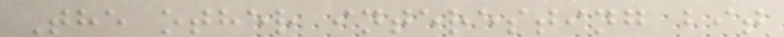The other interesting bit
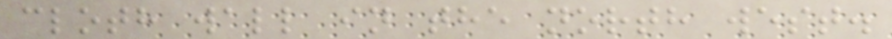cloth wall in the north west.
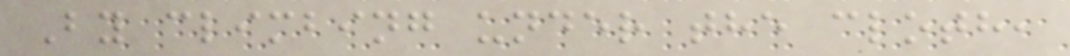By climbing under the cloth,
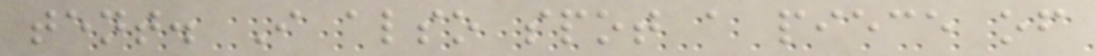tent. I also spot a piece of
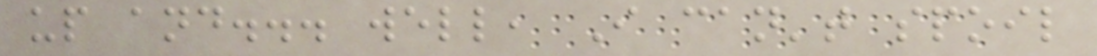up and... well, I can't spoil
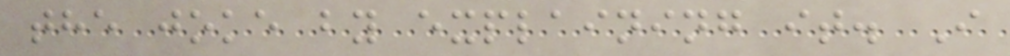the joke by explaining it. I
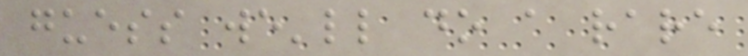guess we'll do a rare
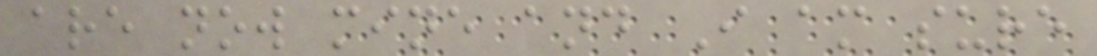are now mine and I am sure
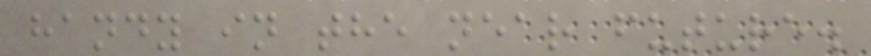handy in the near future.
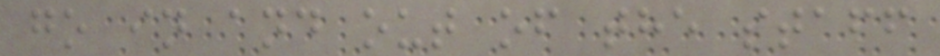go in and out of the staff
